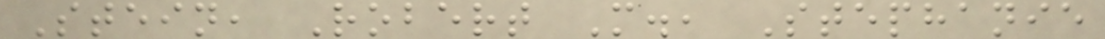Stein, Robert M., Stephanie
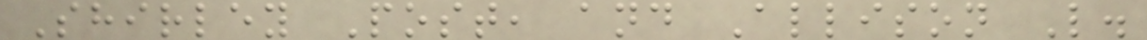Shirley Post, and Allison L.
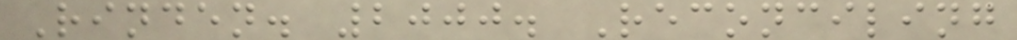Rinden. 2000. Reconciling
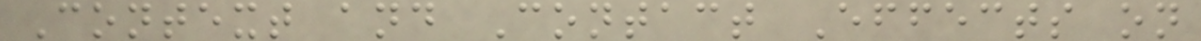Context and Contact Effects on
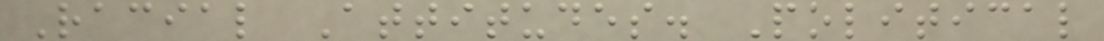Racial Attitudes. Political
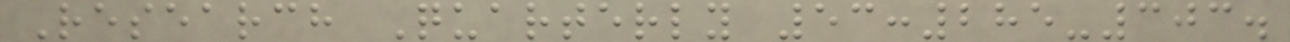Research Quarterly 53:285-303.
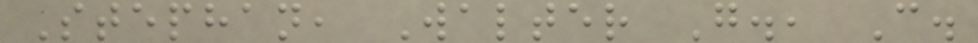Stephan, Walter G., C.
